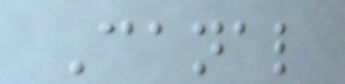Canal
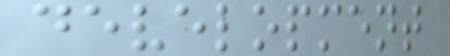development
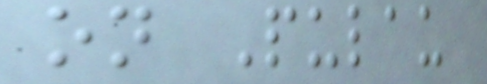on Pulau
